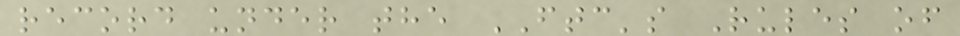record under the FTC's Rules of
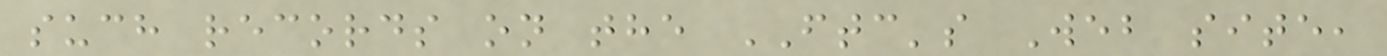such records on the FTC's Web site,
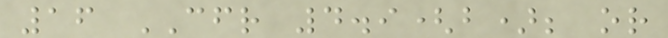16 CFR 4.9(b); or
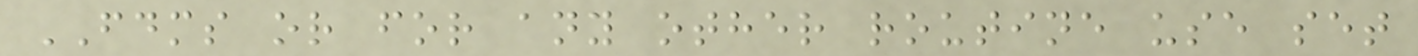FDMS or for any other routine use set
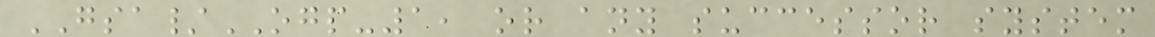GSA/OGP-1, or any successor system
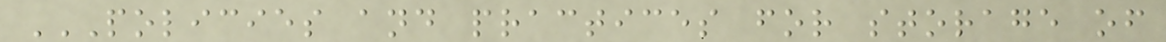POLICIES AND PRACTICES FOR STORAGE OF
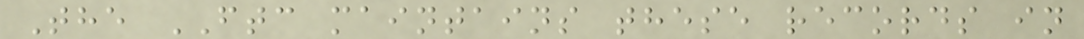The FTC maintains these records in
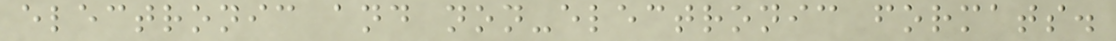electronic and non-electronic formats.
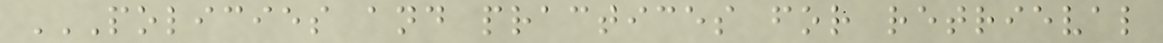POLICIES AND PRACTICES FOR RETRIEVAL
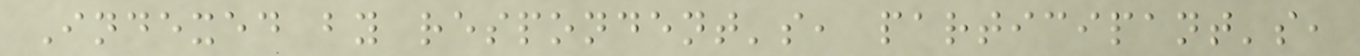Indexed by respondent's, participant's,
